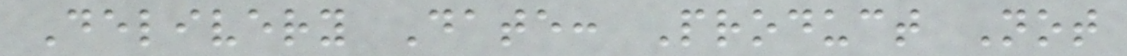Delivery Date: Product Not
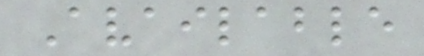Available
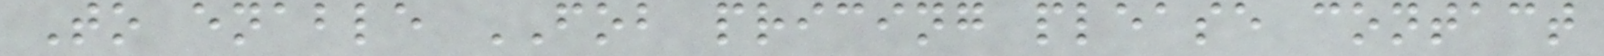To enable FOB pricing please contact
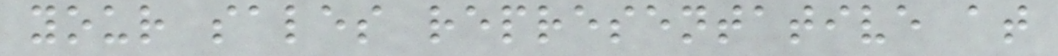your sales representative at
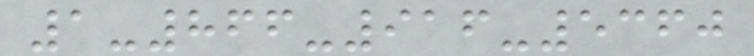1-866-916-5360
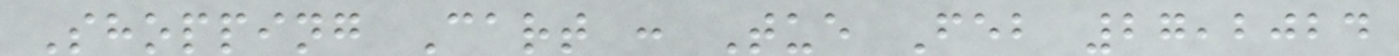Shopping Cart : Tue Feb 27,2024
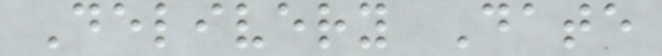Delivery Date
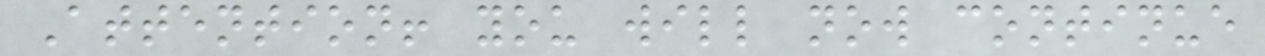Attention! you will now continue
